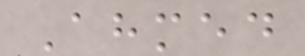Ahmed
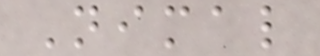Nimal
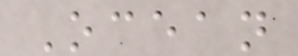Ocean
